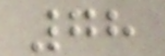78
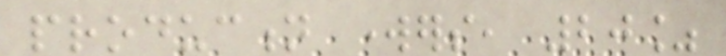production workers, 20%
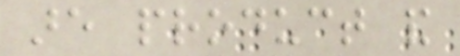are product and
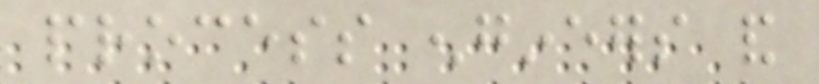process engineers and
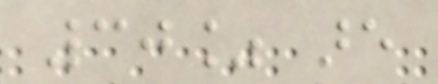30% are
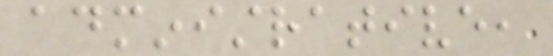administrative,
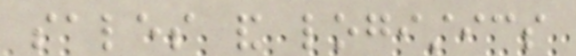sales and logistics
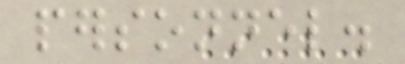personnel.
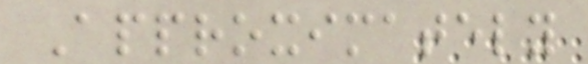Approximately
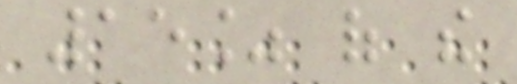15% of the
